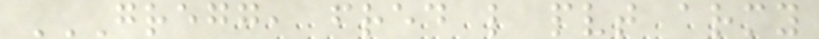GREGG, FRED L PVT ARMY
